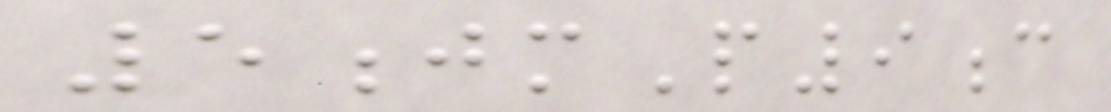5jmP9c
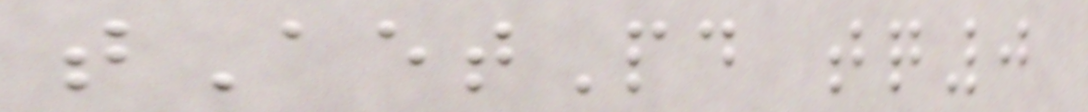tAetPd tq0
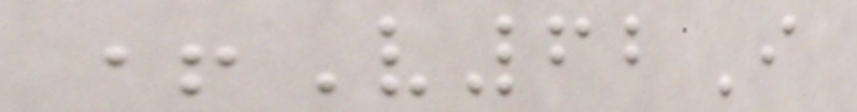+V62I
